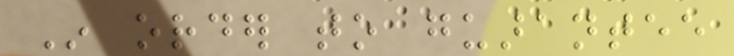In order to guarantee
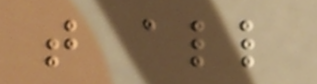that all
